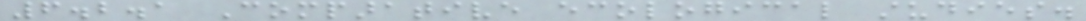6.2.1 Comparative ecological studies.
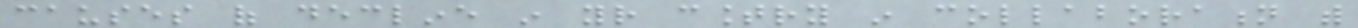causes of decline in your country in collaboration with
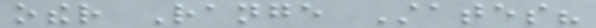other Range States?
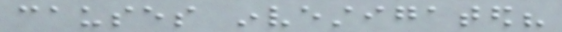causes investigated?
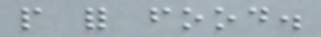people for food.
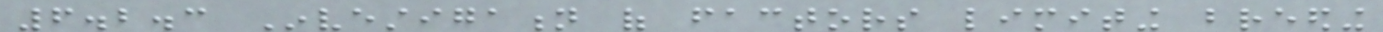6.2.3 Investigation of factors limiting breeding
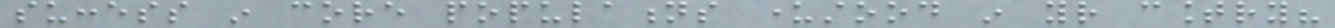success in core populations understood in your country?
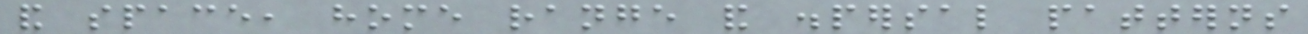and space, home range and dispersal patterns
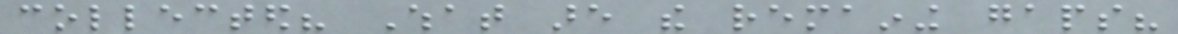collected? What are the remaining gaps?
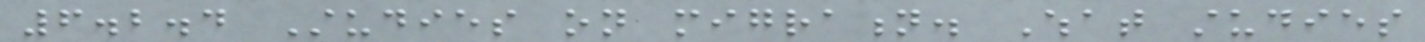6.2.4 Studies on migration. What studies
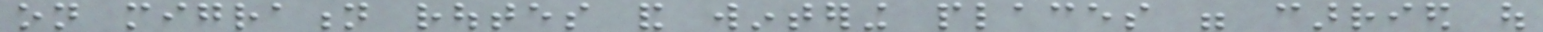on migration routes and wintering places were carried out
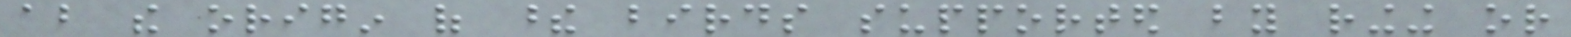about the origin of these birds supported by ringing or
